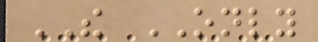THE ONLY
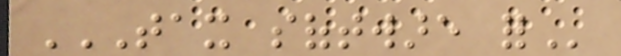TAX SOFTWARE FOR
